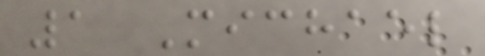1 Michael
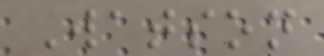Watson
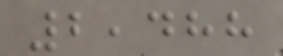2,488
